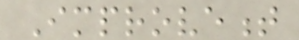Improvement
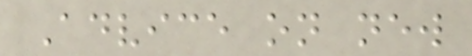Advice on new
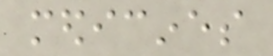medicines
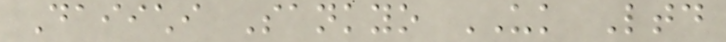Daiichi Sankyo UK Ltd
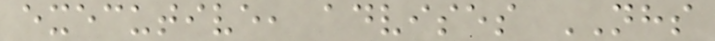executive, advises NHS
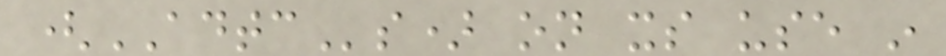(ADTCs) on its use in
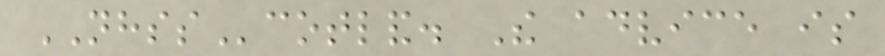NHSScotland. The advice is
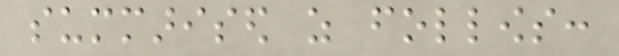summarised as follows:
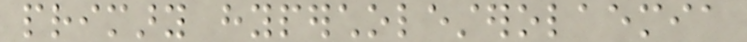primary hypercholesterolaemia
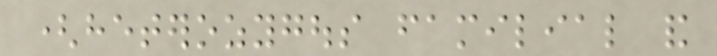(heterozygous familial and
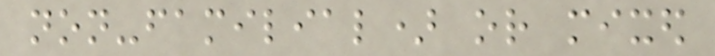non-familial) or mixed
